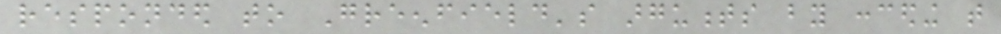responded to Greenfield's arguments by conceding that
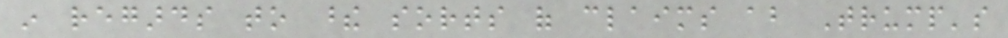in regards to these sorts of claims about Trump's
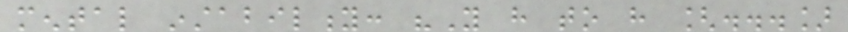mental instability: "You have to have [...]
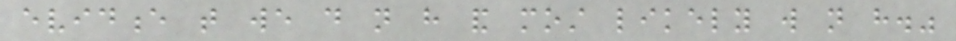evidence that we do not have and most likely will not have."
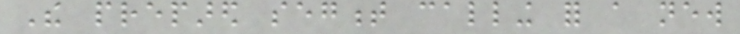The prepared segment calling for a new
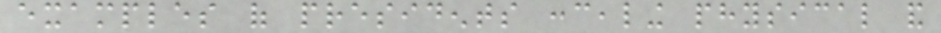examples of presidents concealing physical and
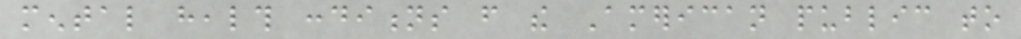mental health conditions from the American public to
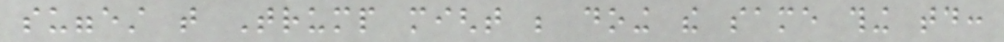suggest that Trump might be doing the same thing today:
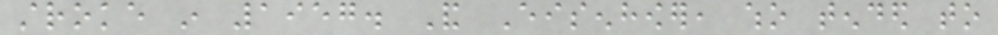stroke in 1957. And Eisenhower, who tended to
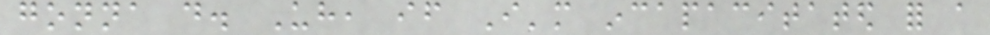gonna do. Uh, if I'm incapacitated for a
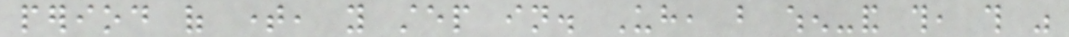period of time, you step in. Uh, but when-and this, this was
